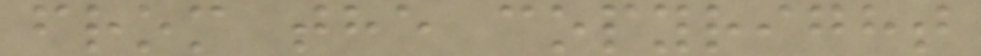from the copyright
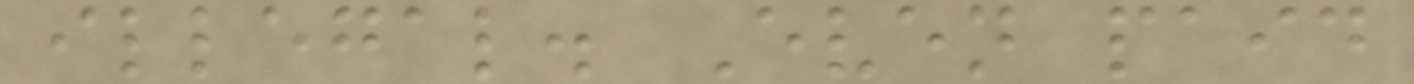illegal. Even paid
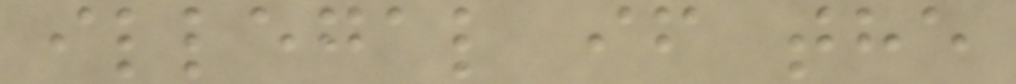illegal if the
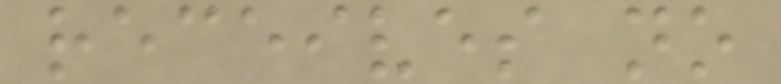receives no
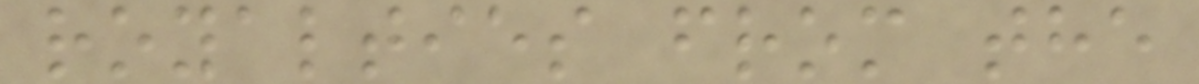royalties from the
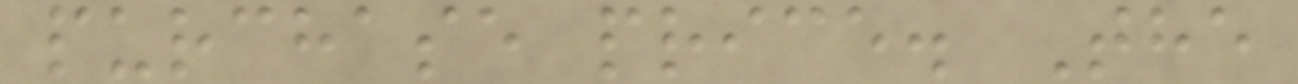purchase price. The
